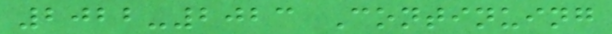2022-2023 Continuing
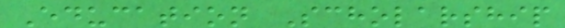Education Scholarship
